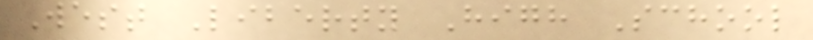West Liberty High School
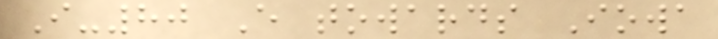I-80 E towards Iowa
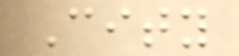City
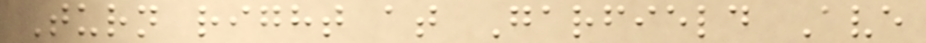Turn right at Garfield Ave
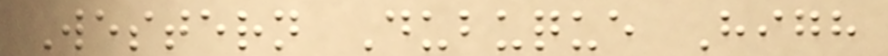Western Dubuque High
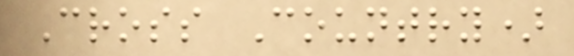Cross Country)
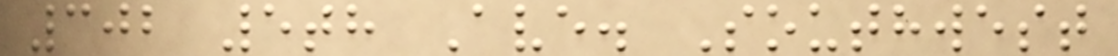302 5th Ave. Southwest
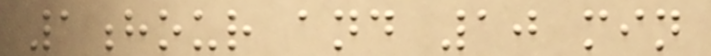1hour and 10 min
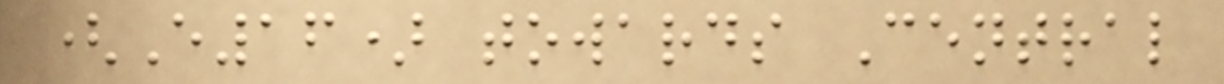(E16) towards Central
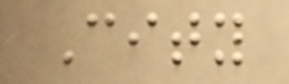City
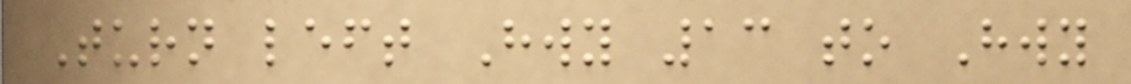Turn left Hwy 13 to Hwy
